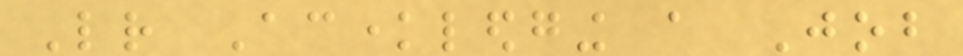Letter Acknowledging a Job
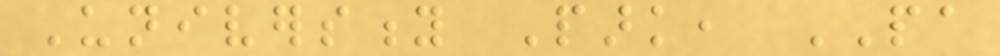University Park, PA
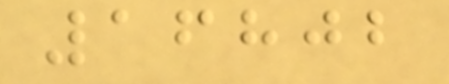16802
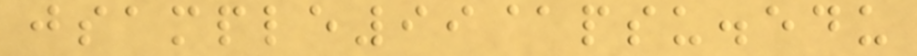jsample99@psu.edu
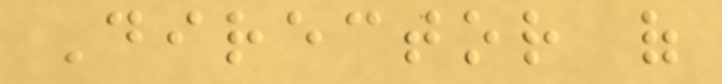Director of
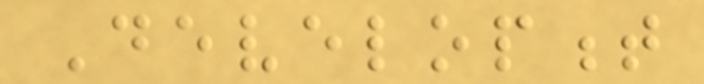Development
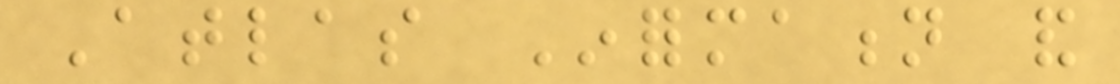Atlas Information and
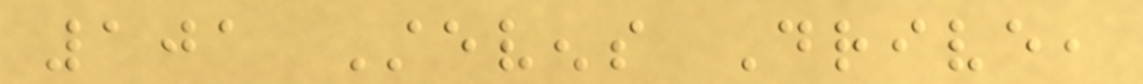101 Stevens Drive,
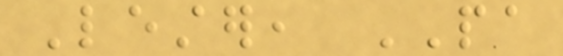Lester, PA
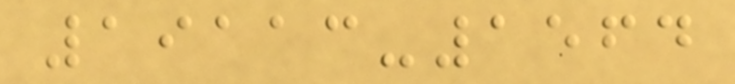19113-1564
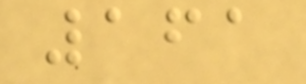161
